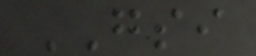GSI
